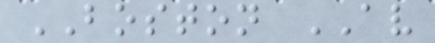BOSTON AV
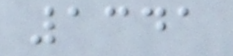1341
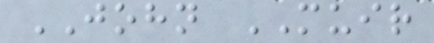JOHN MUIR
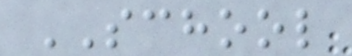SCHOOL
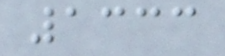1333
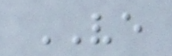VE
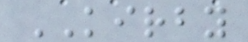KIRBY
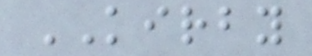KIRBY
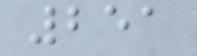251
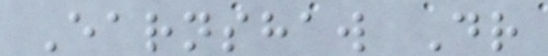Earnshaw Dr
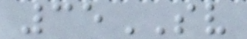35SV
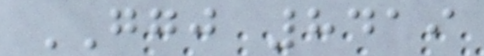GGJ 8419
